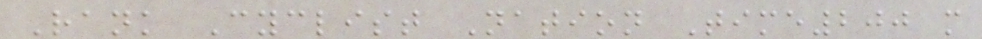Rank Cyclist Nation Time200 m
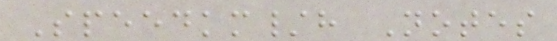Speedkm/h Notes
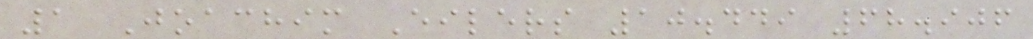1 Joachim Eilers 10.449 68.906
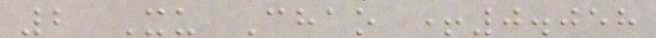2 Xu Chao +0.058
